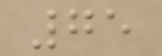75
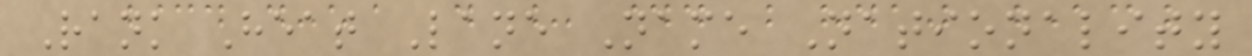Rank Heat Lane Name Nationality
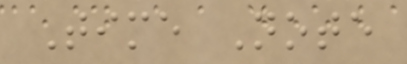Time Note
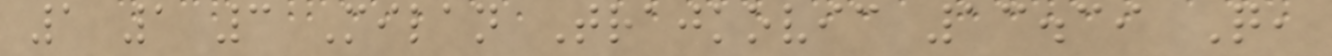1 1 3 Milan Trajkovic 13.39 Q,
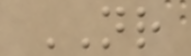NR
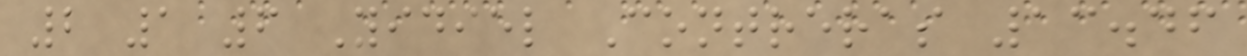2 1 6 Yidiel Contreras 13.46
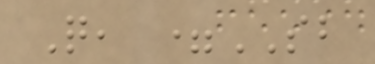Q, =SB
